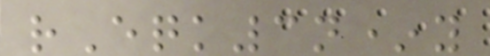rEqk3n*y
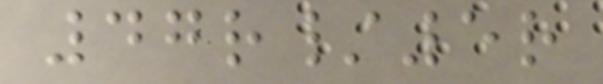47r/5r
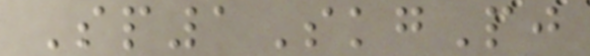Sp1SkgPj
